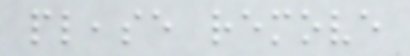please remove
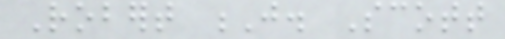Robert J. Scott
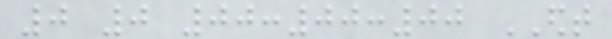0 0 00:00:00 EDT
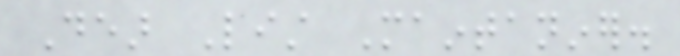Dear List Maintaniner.
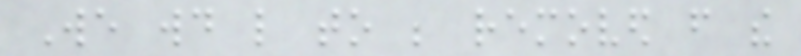We would like to be removed from the
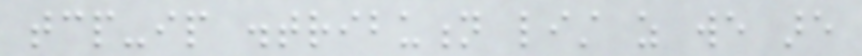tcp-ip distribution list as we are
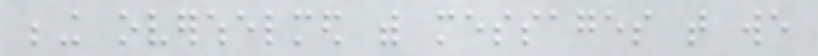being overwhelmed with messages that we
